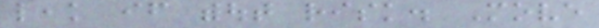leak if without risk. Move
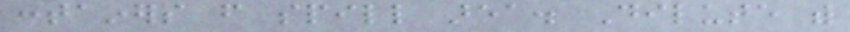containers from spill area. Dilute with
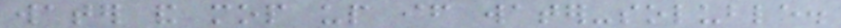water and mop up if water-soluble.
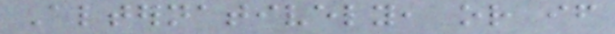Alternatively, or if
